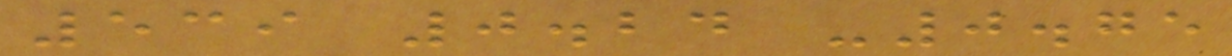539 0.24 -0.75
